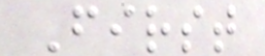First
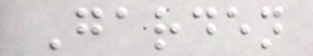Garden
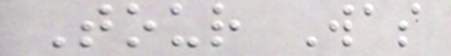Tour Was
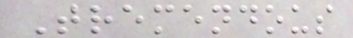Tremendous
